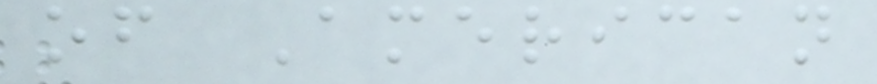of American
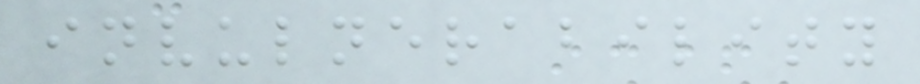invulnerability
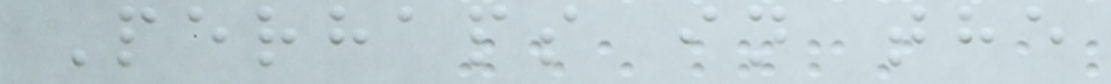Perhaps in the
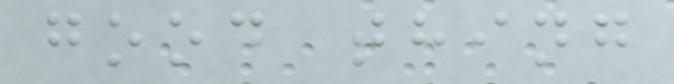good thing
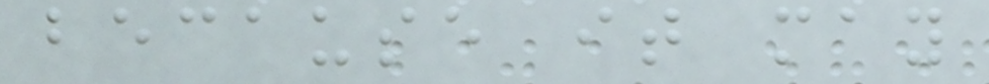because it may
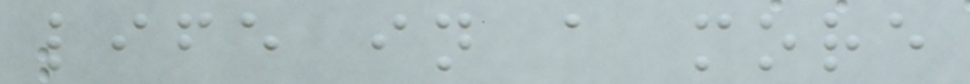life in a more
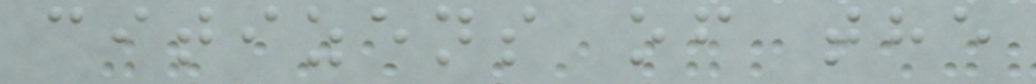citizens of the
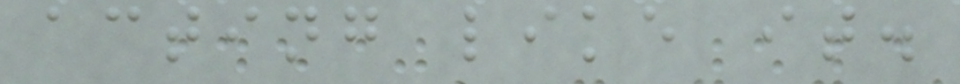acting like it.
